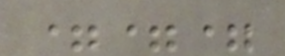===
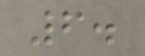6.
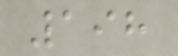198
